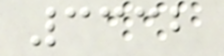3332
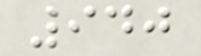940
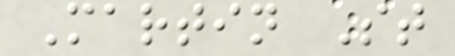Martin St
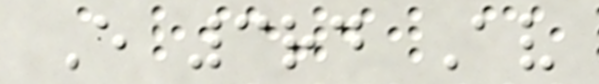E 3rd Av
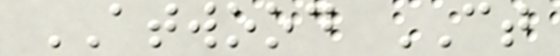ATWOOD CT
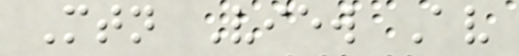Mtn View Av
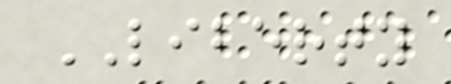LIBERTY
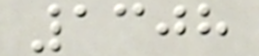1308
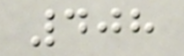408
